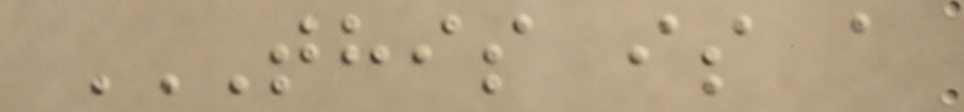THIS IS A
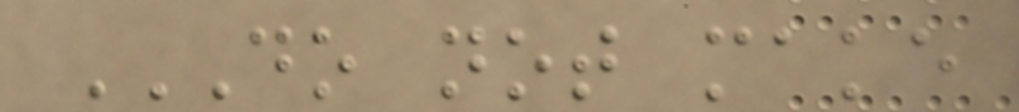DO NOT MAKE
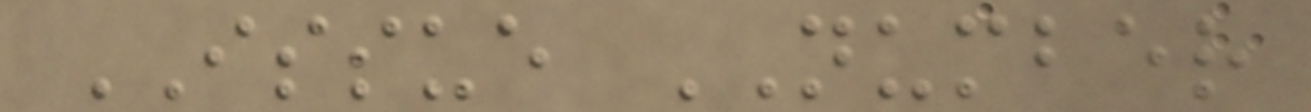ISSUE NUMBER
